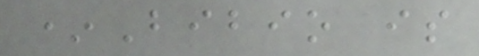*Bibio is
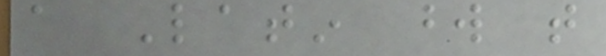a Latin word that
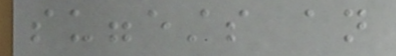suggests an
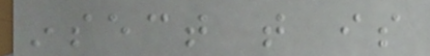insect that is
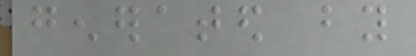generated by
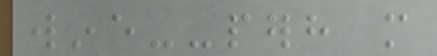wine--perhaps more
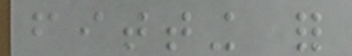fitting for
